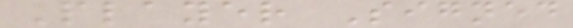Player Signed
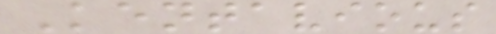Kentavious
